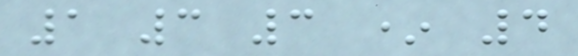1 3 3 * 4
